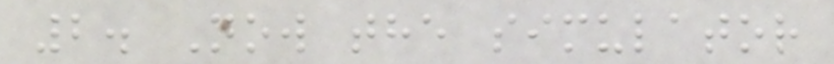2. Now the simulator
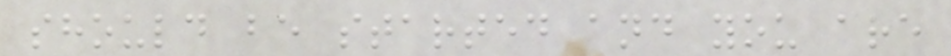should be started and you are
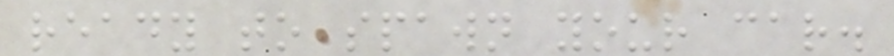ready to spawn your car.
